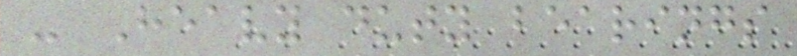- Heavy duty bearings
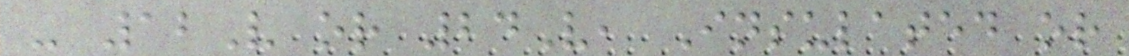- 12V or 24V, Insulated or
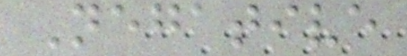Negative
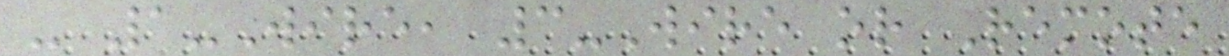- 1-Wire, 3-Wire or Remote
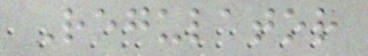Regulator
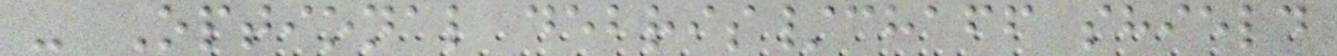- Optional debris/chaff shield
